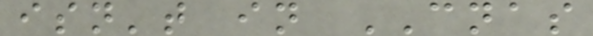isn't in CNAS
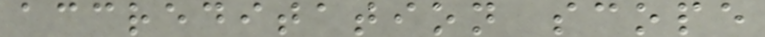accreditation scope
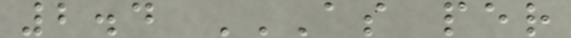2.4 AS PER
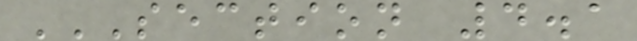SECTION 4.1
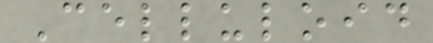Celluloid
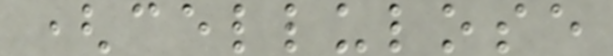(cellulose
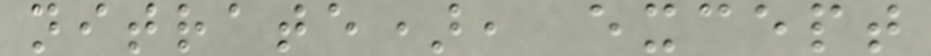nitrate), except
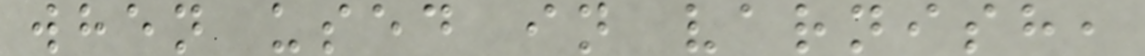when used in varnish,
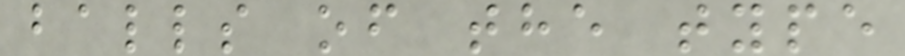balls of the type
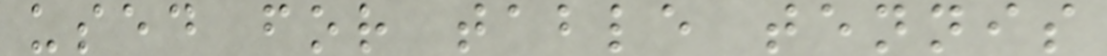used for table tennis
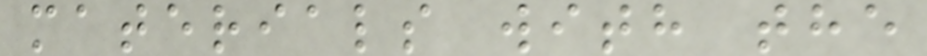materials with the
